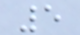5
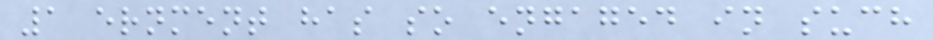1 ernment has so engaged in such
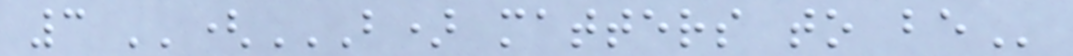3 ''(B) MATTERS TO BE
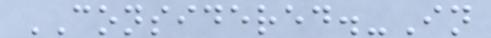CONSIDERED.-In
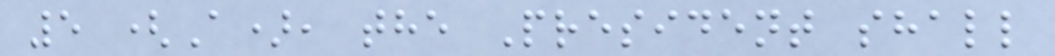5 (A), the President shall
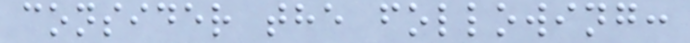consider the following:
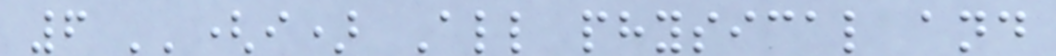6 ''(i) All physical and
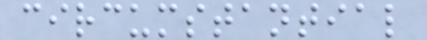circumstantial
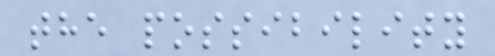the possibility
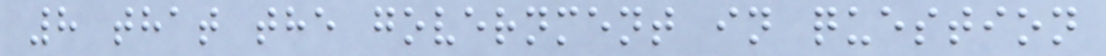8 that the government in question
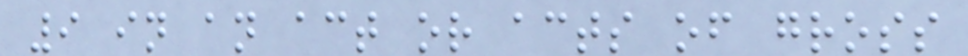9 in an act or acts of gross
